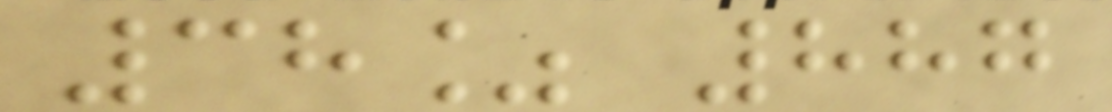38% 887
